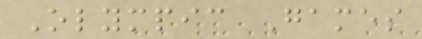Olympic Games
